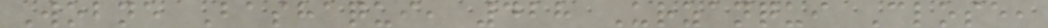Wobne Bashaqui, 428 Urzanqui Close,
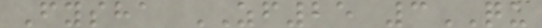Fysha ZF25 3QU
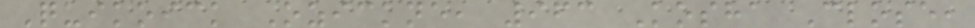Quikoick Ozickne, 963 Kosha Close,
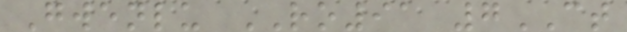Gwenlu RO91 7CT
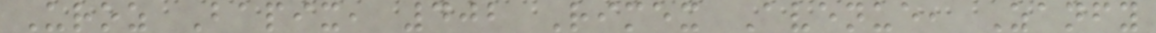Uroz Bapix, 402 Rimex Avenue, Zanfy
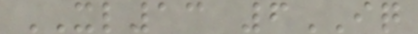XL13 6IQ
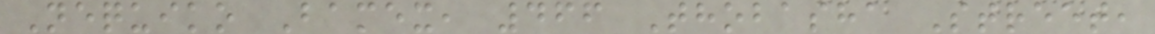Nequiko Bamex, 466 Thobasha Street,
